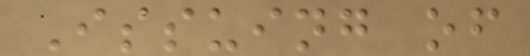Issuing of
